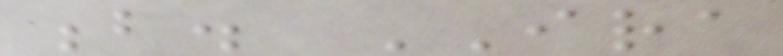b. IRA
